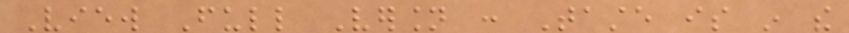View Full Version : Taste is in the
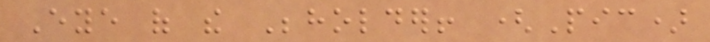Eye of the Beholder! (Pic)
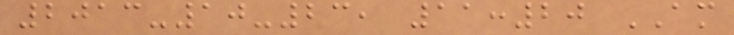2013-10-23, 11:20 AM
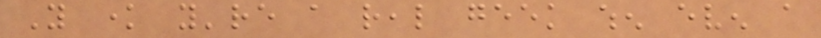You know you're a real geek when even a
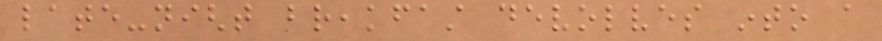late-night breakfast devolves into a
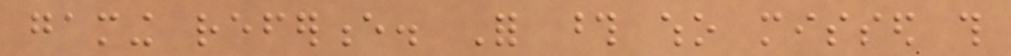gaming reference. For those who missed this
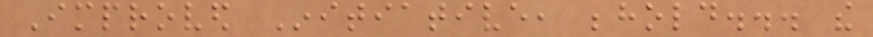Improved Initiative, behold... the
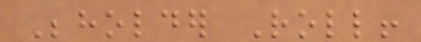Beholder Roll!
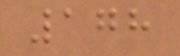178
